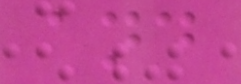and
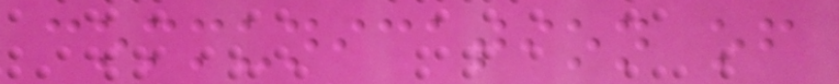communication of
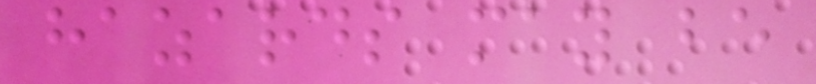hazards may be
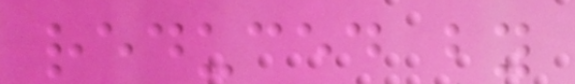reduced by
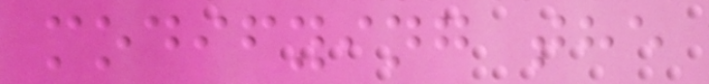modifying the
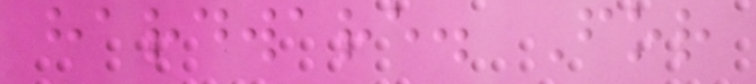hardware. For
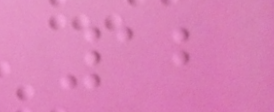12
